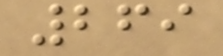269
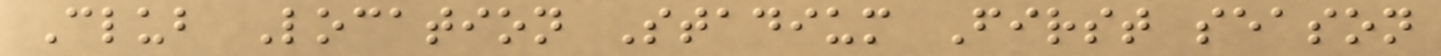Club Location Stadium First season
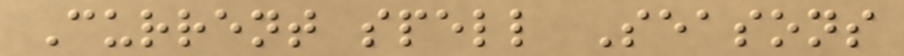Current spell Seasons
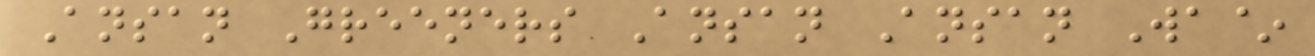Ansan Greeners Ansan Ansan Wa~
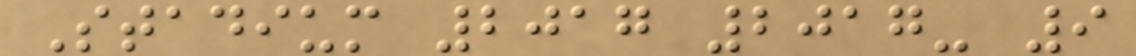Stadium 2017 2017- 9
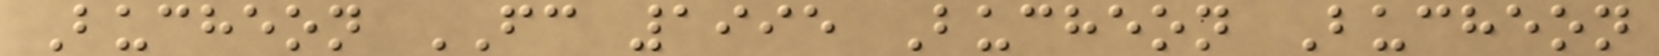Bucheon FC 1995 Bucheon Bucheon
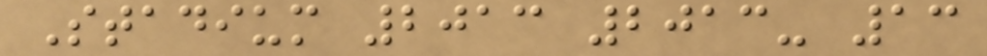Stadium 2013 2013- 13
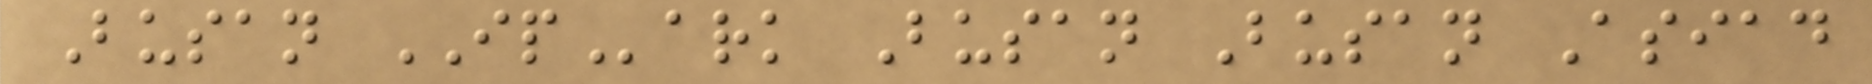Busan IPark Busan Busan Asiad
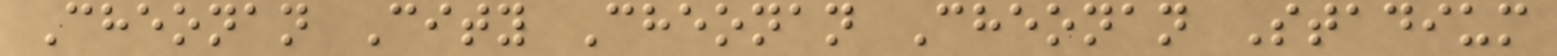Cheonan City Cheonan Cheonan Stadium
